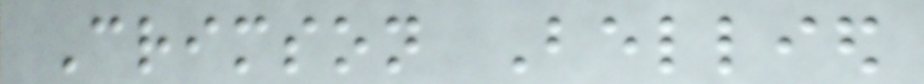Crimson Bellied
